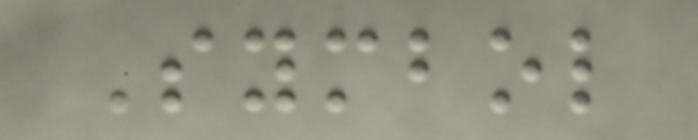Symbol
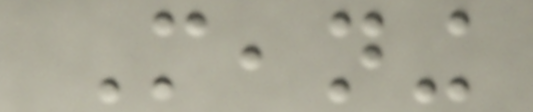Meaning
